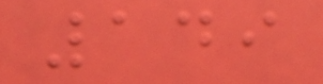149
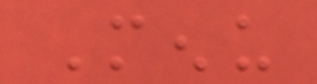Menu
